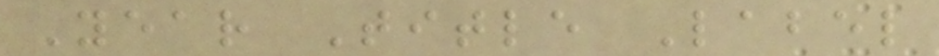Year Title Label
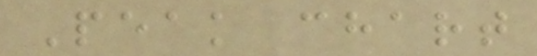Peak chart
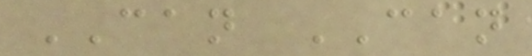CAN CAN
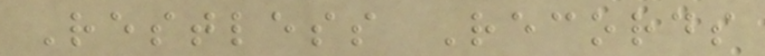Restless Records
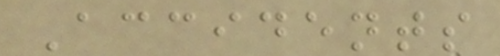Accidents
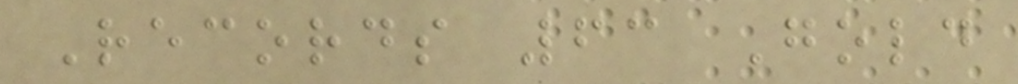Records 63 Gold
